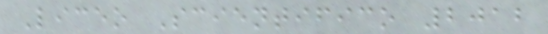Liceo Scientifico 2012
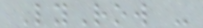LyRow -
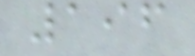196
